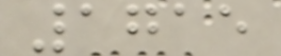1715
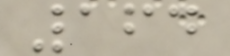164
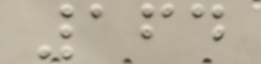164
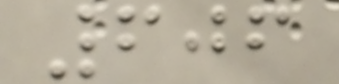606
